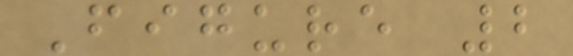Figure 2
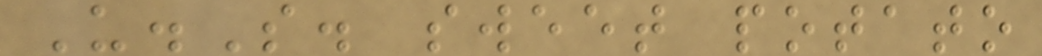U.S. sweet potato
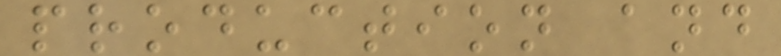production and
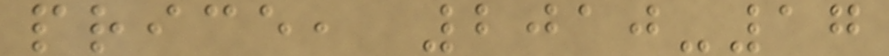price, 2010-17
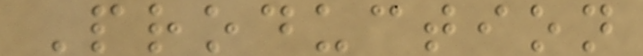Production
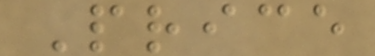Price
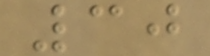30
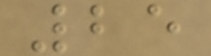25
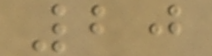20
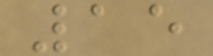15
